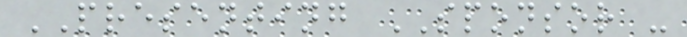PRESENTING SPONSOR -
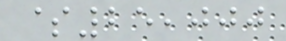$25,000
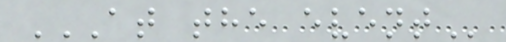AT THE EVENT
